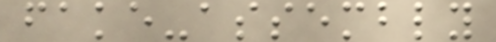fake-assembly
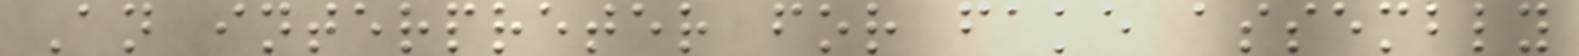An interpreter for fake assembly
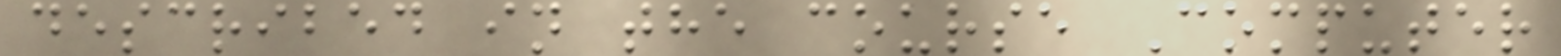described in the course Computer
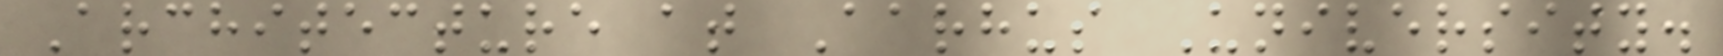Architecture at Aarhus University.
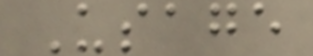Usage
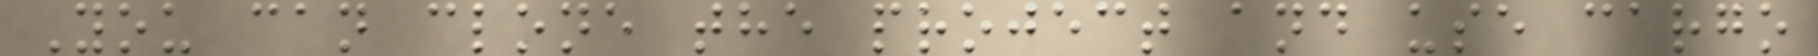You can clone the project and use cargo
